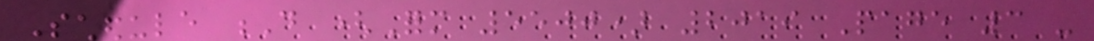Schedule D (Form 5500) 2019 Page 3 -
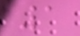1
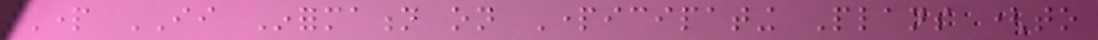Part II Information on Participating Plans (to
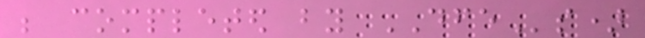be completed by DFEs)
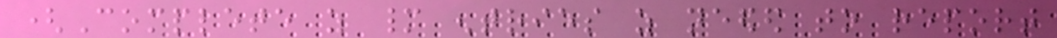(Complete as many entries as needed to report
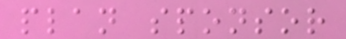plan sponsor
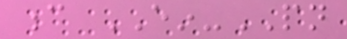c EIN-PN
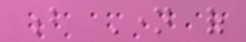b Name of
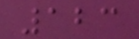123
